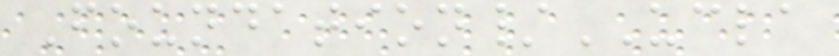Foundation/UCLA
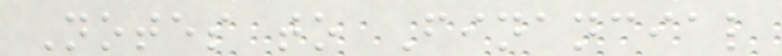Notes to Financial
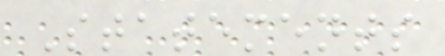Statements
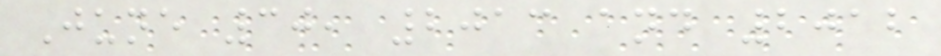June 30, 2013 and 2012
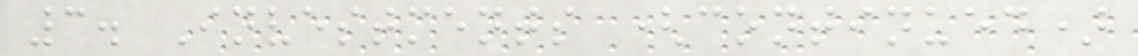3. Investments (continued)
